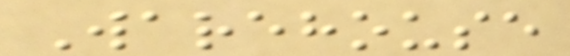Warehouse
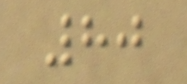80
